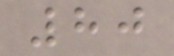80
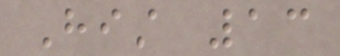Hist 13
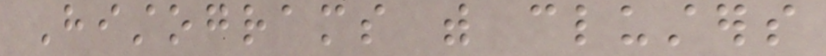Histograms with clusters
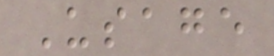Usage
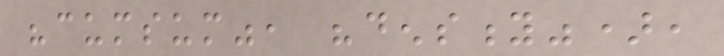"cumsum", "density"),
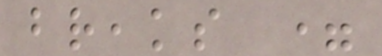breaks =
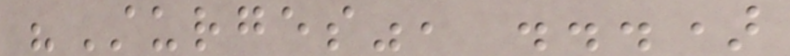"Sturges", ...)
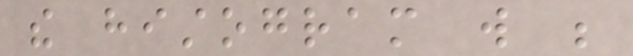the histogram will be
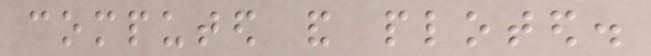computed and ploted.
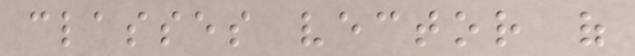classes vector of
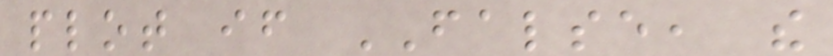plot if FALSE, the
